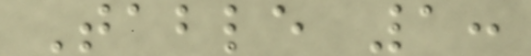Table 1:
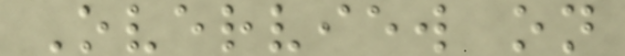Overview on
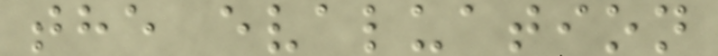the evaluation
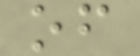of
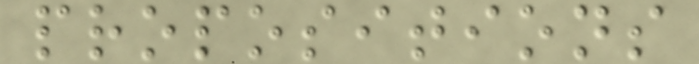propositions
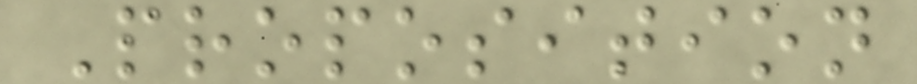Proposition
